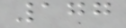177
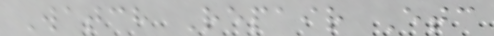Watch Repair Etc
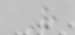R
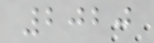2020
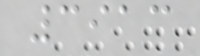3913
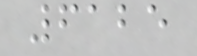6125
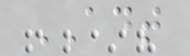ADT
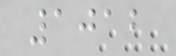1012
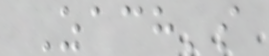Zach's
